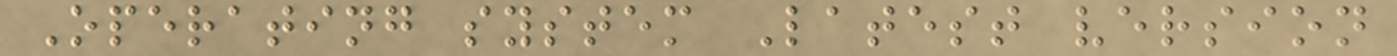Operating system Latest version
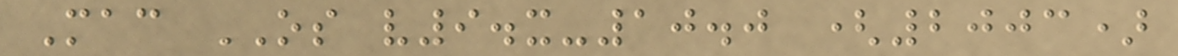Mac OS v9.x-10.0 (2003)
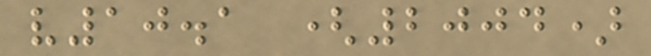v10.1 (2004)
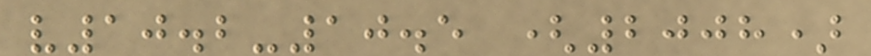v10.2-10.5 (2008)
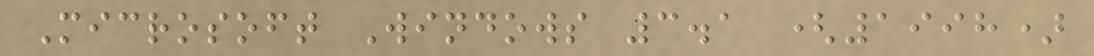Microsoft Windows 3.1 (1998)
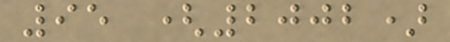95 (2002)
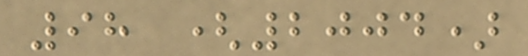98 (2004)
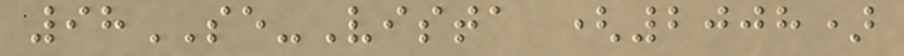98SE-Vista (2008)
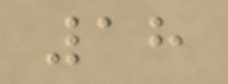18
